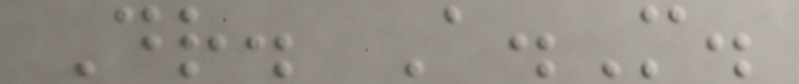Dr. A.M.
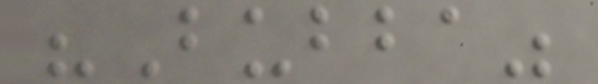"Bubba"
